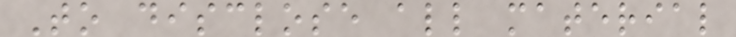To disclose all material
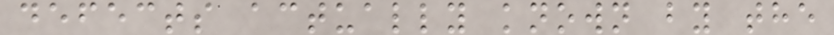defects actually known by the
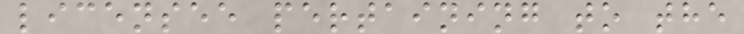licensee pertaining to the
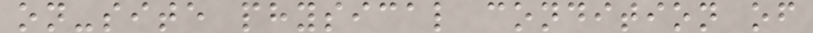on-site physical condition of
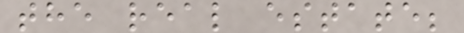the real estate;
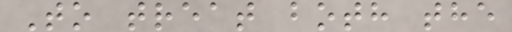To treat both the
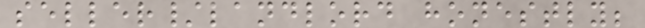seller/landlord honestly;
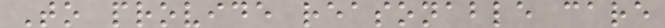To provide reasonable care
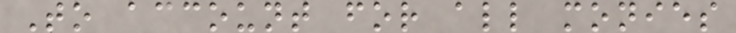To account for all monies
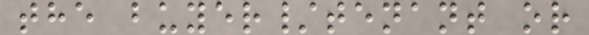the buyer/tenant or
